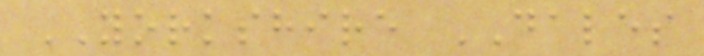YORKSHIRE DALES
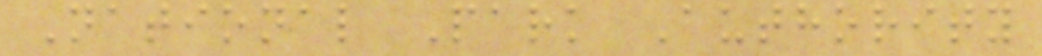National Park Authority
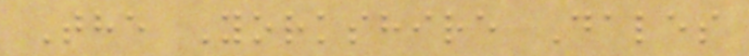The Yorkshire Dales
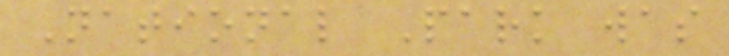National Park was
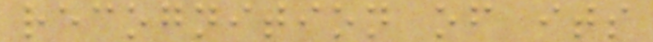recognition of its
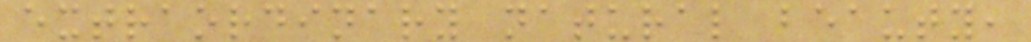extraordinary natural beauty,
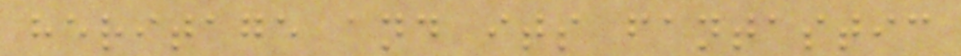heritage and its fantastic
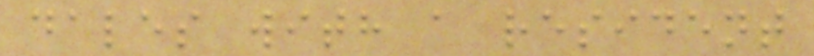dales with a resident
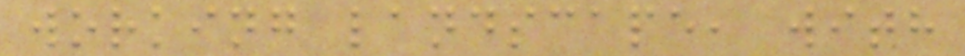working landscape, with
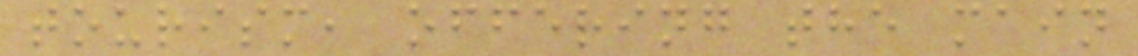tourism, offering the main
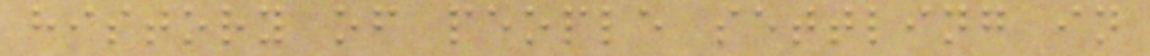history of people settling in
